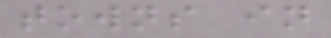towns in
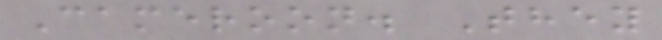Cameroon. They
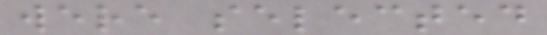were selected
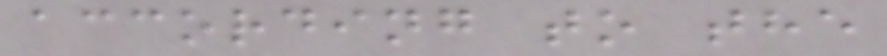according to the
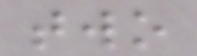two
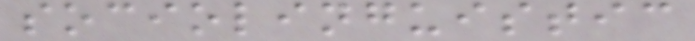sociolinguistic
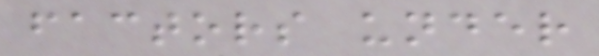factors under
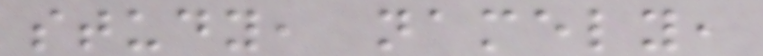study, namely,
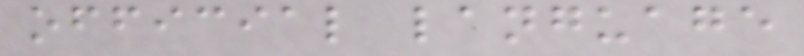official language
